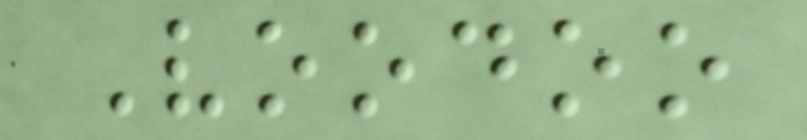Voodoo
